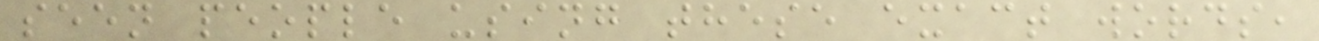seen people using these exact words,
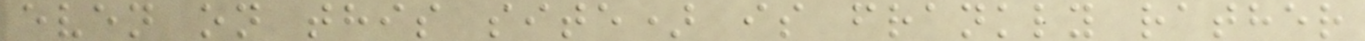even on this site) is frankly rather
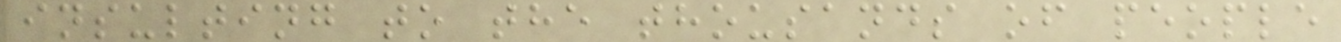insulting to the thousands of people
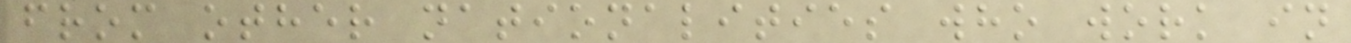from other nationalities who work in
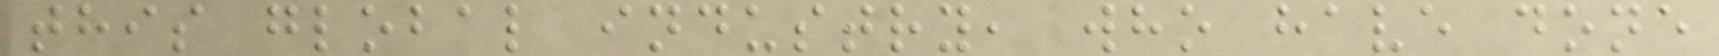this global industry, who have done
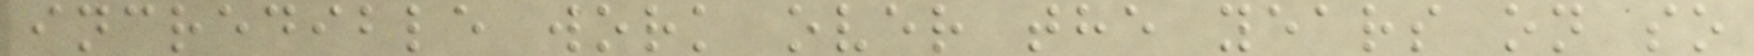incredible work over the years on so
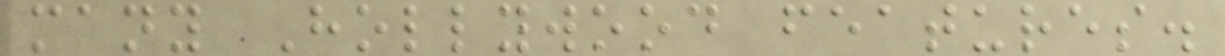many Hollywood features.
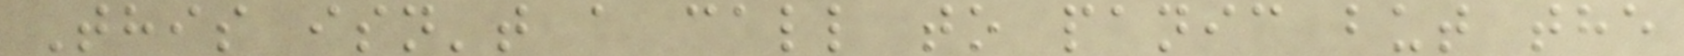This isn't a call to panic but the
